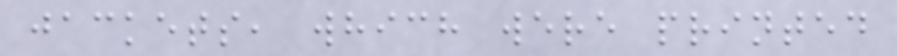jackets, which were printed
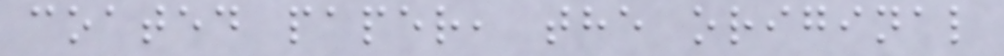coated paper, the original
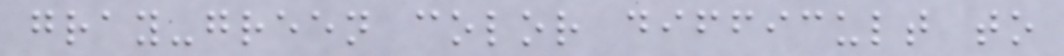gray-green color difficult to
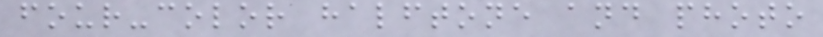four-color halftone and photo
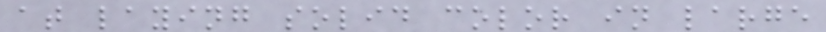at laying solid color in large
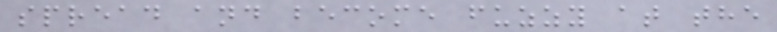spread and become fuzzy at the
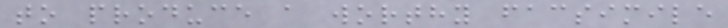to produce a worthy facsimile
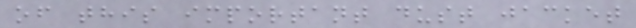of this important dust jacket
